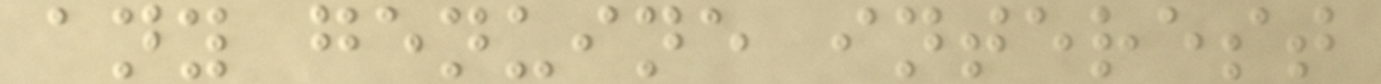any genuine interest
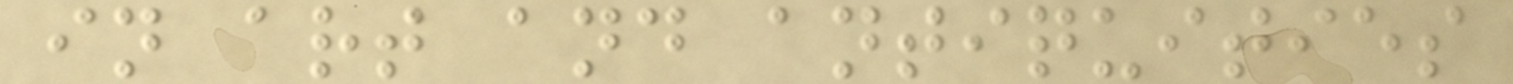in art and antiquities
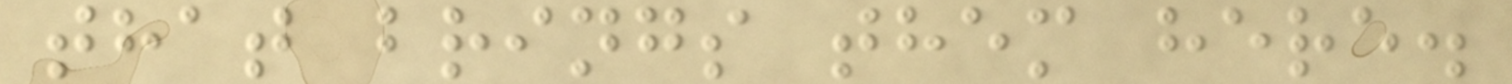that brings them here.
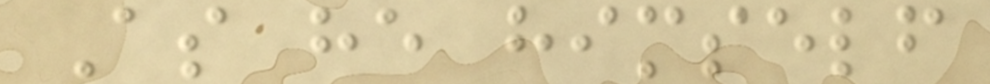As he himself
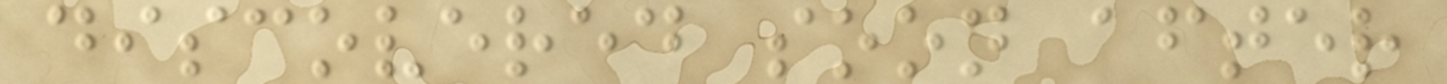discovered soon after
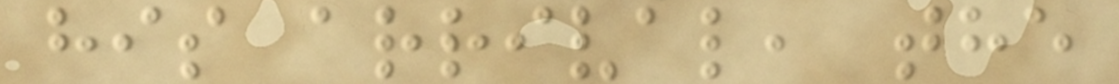his arrival, the
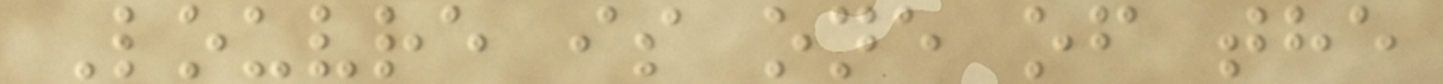Louvre is one of the
